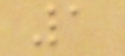1
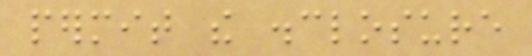permit the disclosure
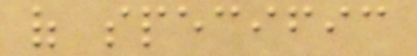of specific
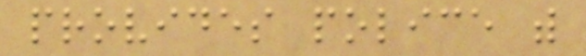provides police with
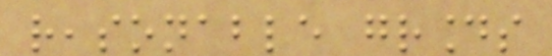reasonable grounds
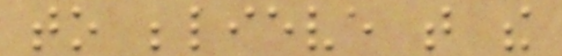to believe that the
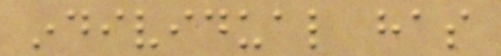individual has
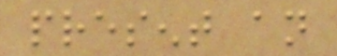present an
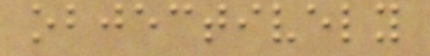objectively
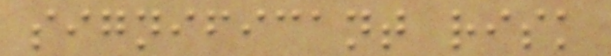significant risk
